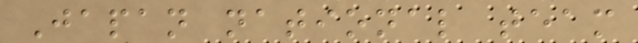Japan national team
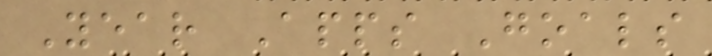Year Apps Goals
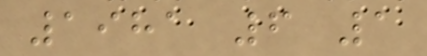1981 6 1
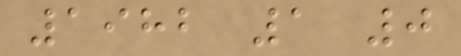1982 1 0
